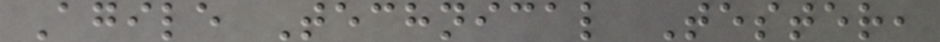Agile Technical Tester,
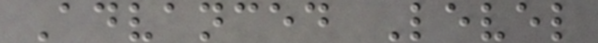Advanced Level
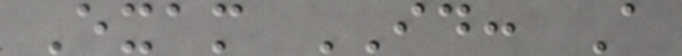Exam ID: A
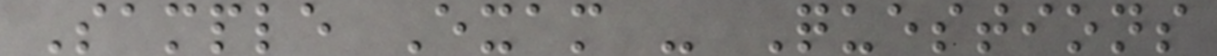Sample Exam - Questions
